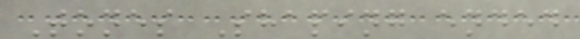Tones Shaping ended
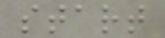start
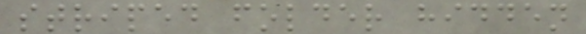striped folder hidden
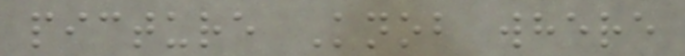picture Knob where
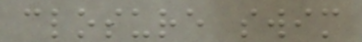closure swim
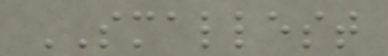SMALLEST
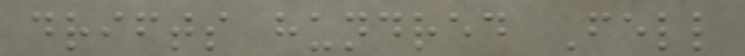drifts hundred Fell
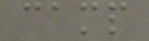camp
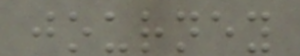journey
